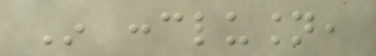In conclusion,
